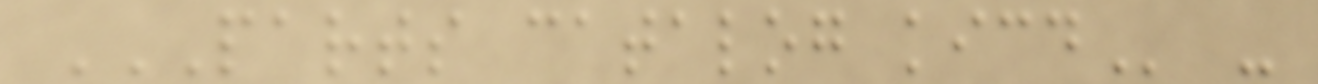PARTS CATALOG KICD -
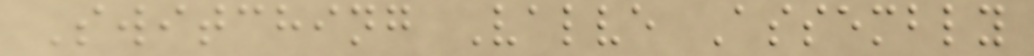Switching Valve Assembly
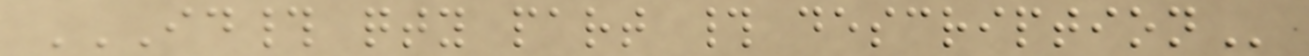ID# QTY PART # DESCRIPTION
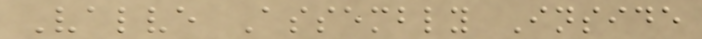Valve Assembly Inside
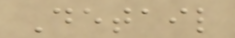Detail
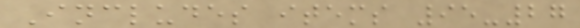Includes items 95-27
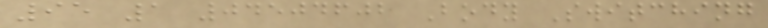95 1 04504602 Body Switching
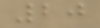20
